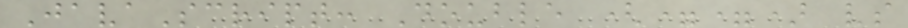JavaScript: Double (==) vs
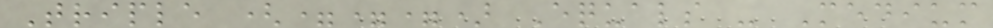Triple (===) Equals - Medium
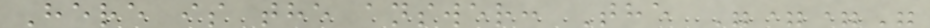Here is the answer: The "=="
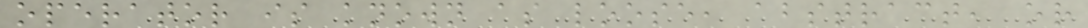operator is known as loose, abstract, or
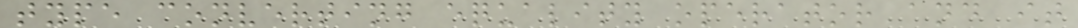type converting equality operator and it
